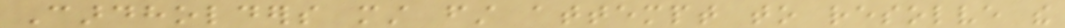Cardholders must first attempt to resolve the
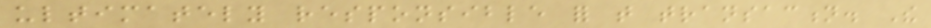ultimately responsible for that transaction. The
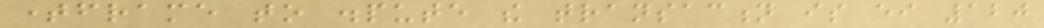timeframe to dispute the transaction is either 120
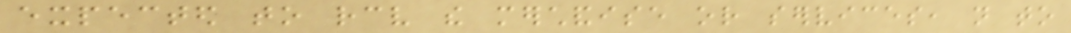expected to receive the merchandise or services, not to
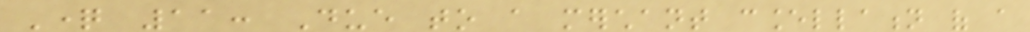Question 11: Due to a merchant cancellation of a
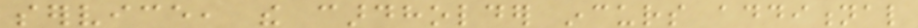service, the cardholder incurs additional
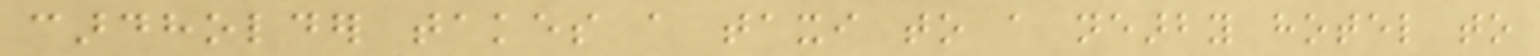cardholder takes a taxi to a nearby hotel to
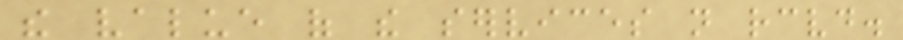the value of the services not received.
